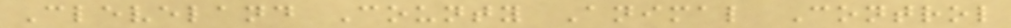Cleveland County Animal Control
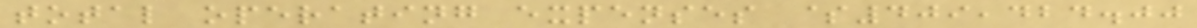total operating expenses $409,424.00
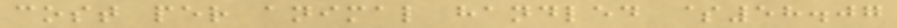cost per animal handled $58.07
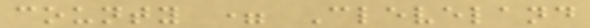county = Cleveland
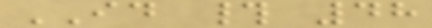ID # 48
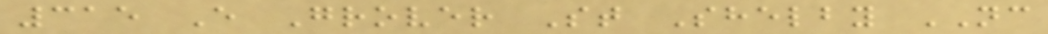315 E Grover St Shelby NC
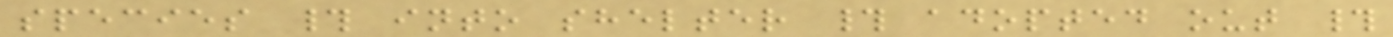species # into shelter # adopted out #
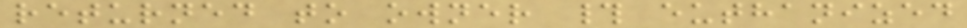returned to owner # euthanized
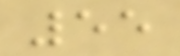55
